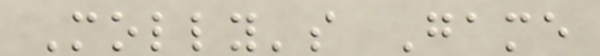Molly's Game
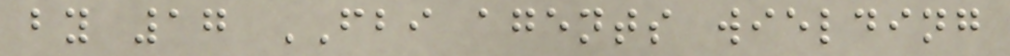by 17 FBI agents wielding
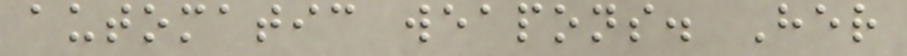automatic weapons. Her
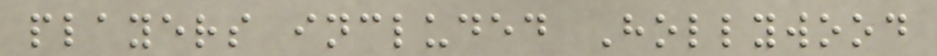players included Hollywood
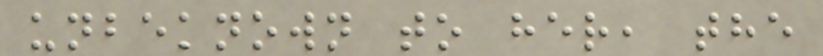unbeknown to her, the
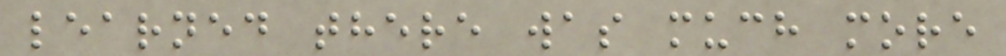learned there was much more
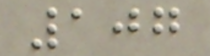107
